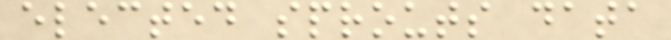elected sprouts data
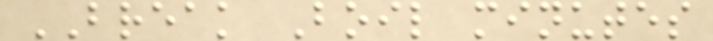BREAK Boil minutes
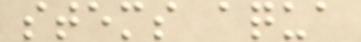stems aqua
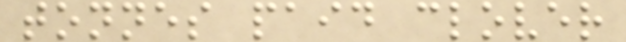tonnes paid clover
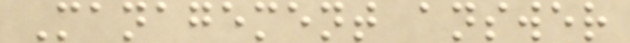Management answer
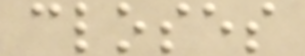closes
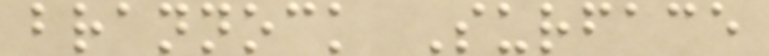brannock Surface
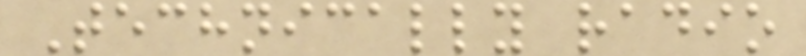Technically radio
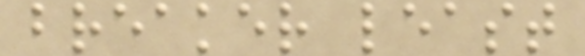breaker least
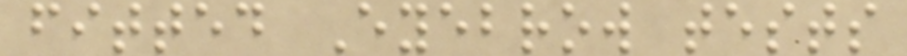fitted Eyebrow tests
